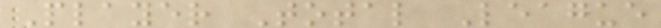Player Total League
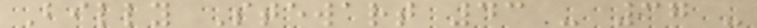Billy Stewart 43 - 37 -
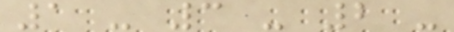1 - 3 - 2 -
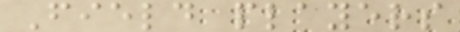Field players
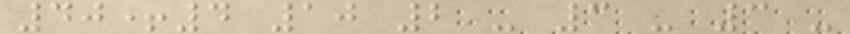40+4 10 2 - 3 - 3 -
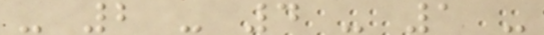- 2 - 4 - 1 -
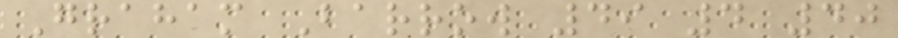Graham Barrow 49 4 40
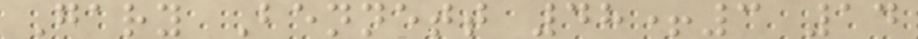Gary Bennett 48+3 14
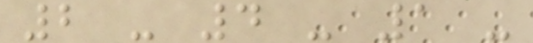2 - 4 - 1 -
